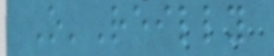O'Reilly
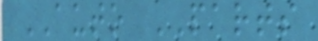AUTO PARTS
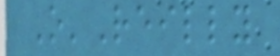O'Reilly
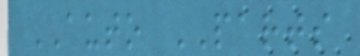AUTO PARTS
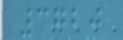3720
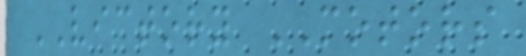VICTORY MOTORS
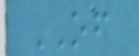OF
